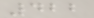422
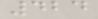424
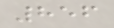856
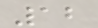12
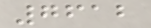7612
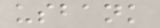usbank
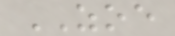ZOE
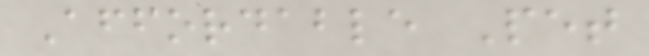Affordable Pet
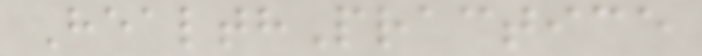HealthPractice
